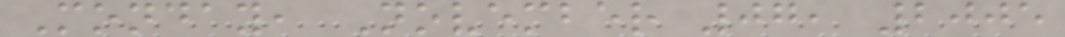Monday, November 07, 2005
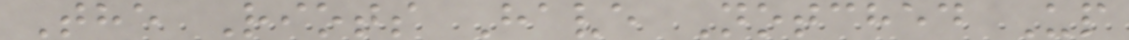The Riots Have Notched Up
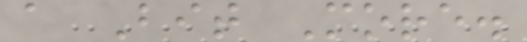a Bit More.
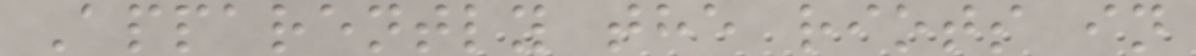Apparently the riots in
